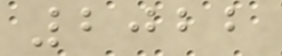2022
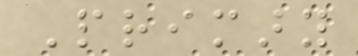Primary
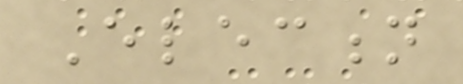Election
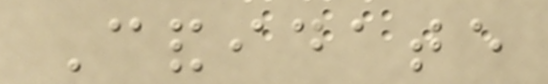Candidate
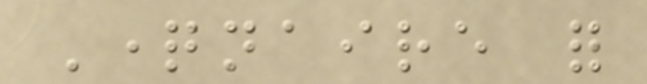Questionnaire for
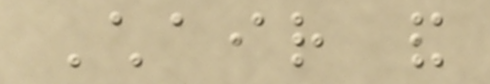Chair and
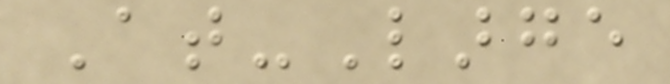At-Large
